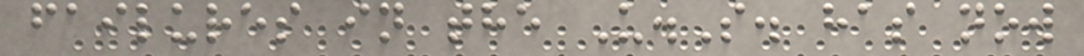failures in the U.S. has now
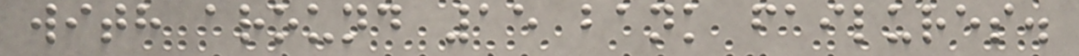with around 15 bank failures.
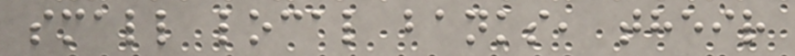small local banks, their
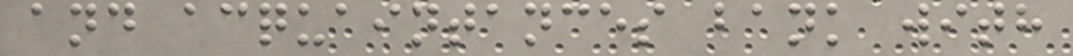and acquaintances bank with
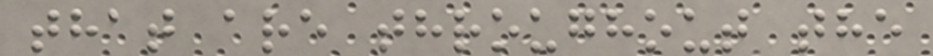that are throughout the
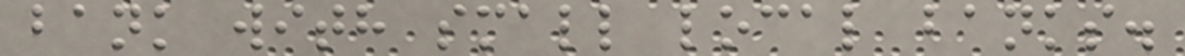bank with small local banks.
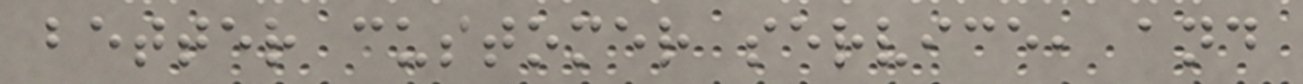better customer service, and
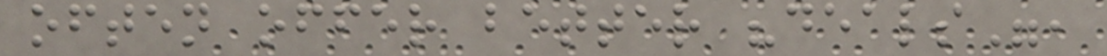often offer better "deals",
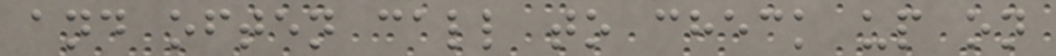and often call to check up on
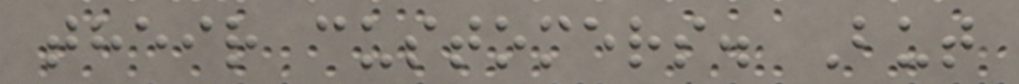their customers. But
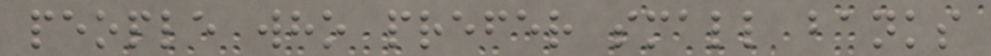people who prefer small banks
